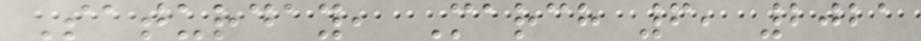Saturday, March 6, 2021
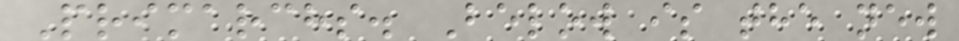Primarchs. Below is the new
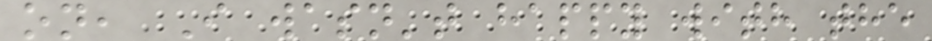on, I wasn't happy with the
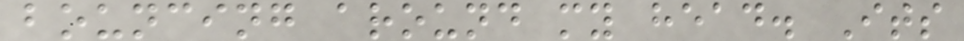bouncing around my head. Its
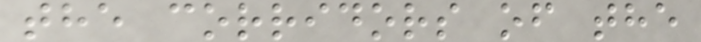the corridors of the
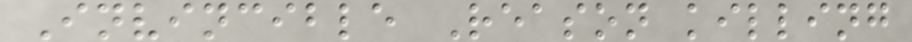Invincible Reason killing
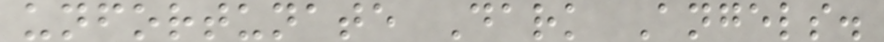unfortunate Dark Angels.
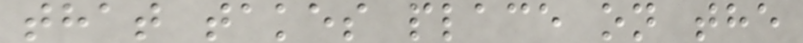that takes place on the
